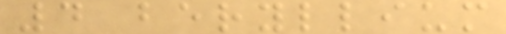4 beryllium
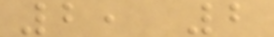2, 2
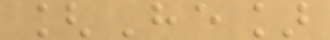[He]
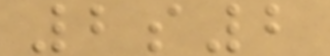2s2
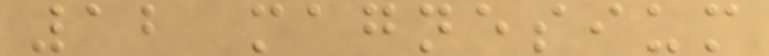12 magnesium
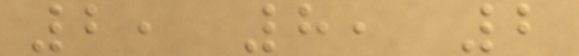2, 8, 2
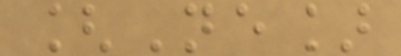[Ne]
